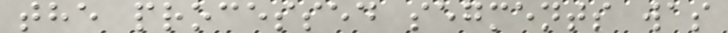the processed segments was
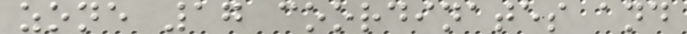zone 17 coordinates and
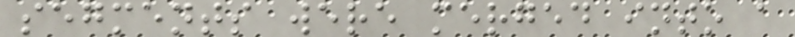segments were merged into a
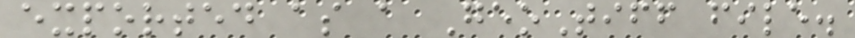exported as a GeoTiff file.
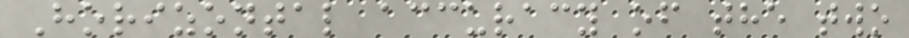Horizontal accuracy of the two
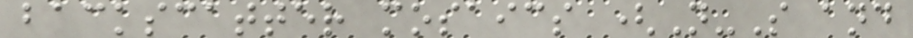backscatter mosaics (N-S and
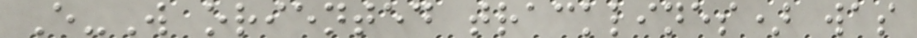E-W oriented tracklines) was
